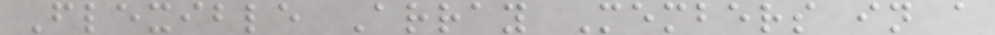Flexible Array Members in a
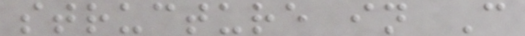structure in C
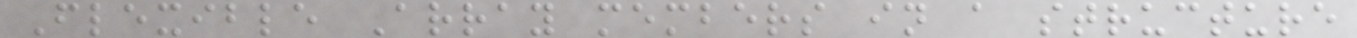Flexible Array members in a structure
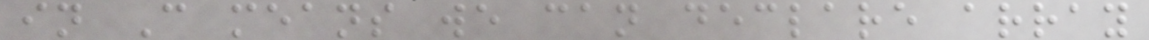in C means we can declare array
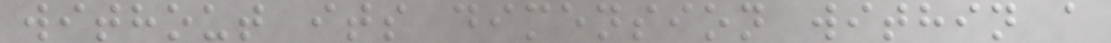without its dimension within a
